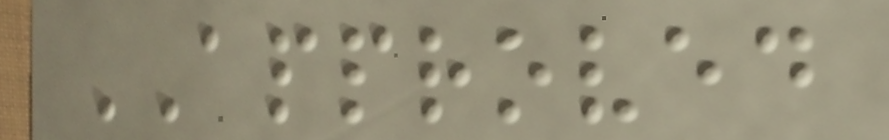APPROVED
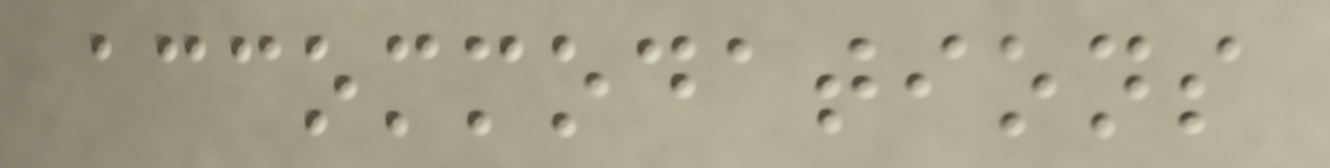accommodations
